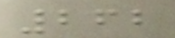262
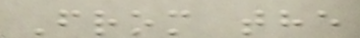From the
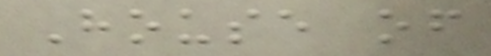House of
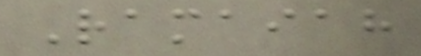Ramaiah
